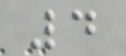4
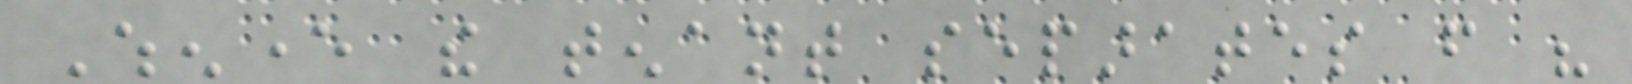Whenever the tenant separates from his
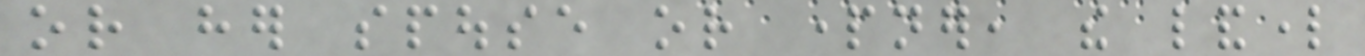or her spouse or partner, the landlord
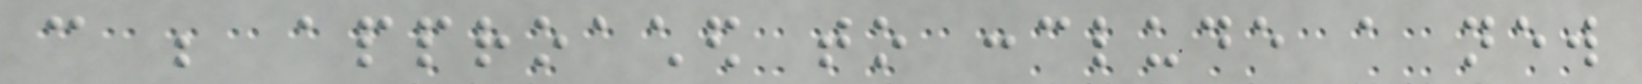can be approached to conclude a new
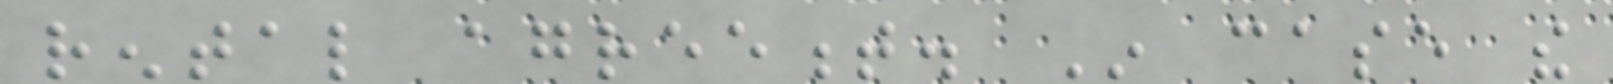rental agreement. In case the
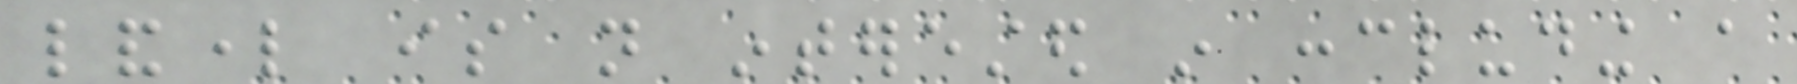landlord is not interested in concluding a
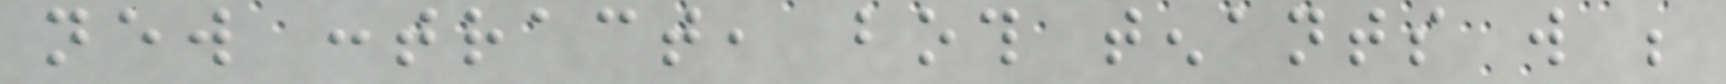new contract, both tenants will be
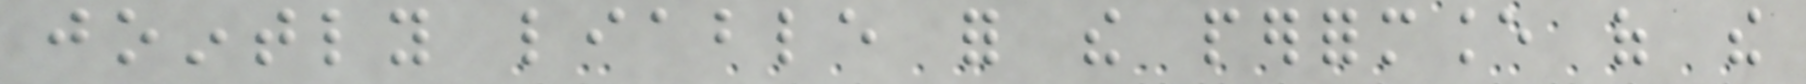jointly liable for the performance of the
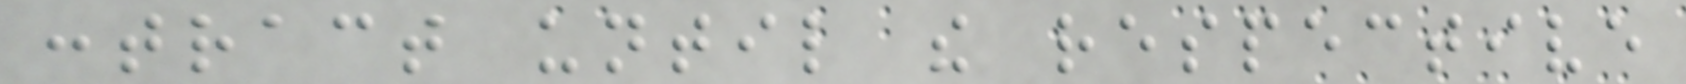contract until the respective
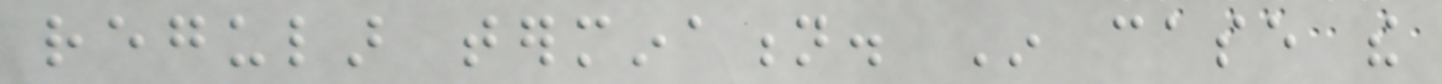regular termination. In case the
